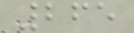265
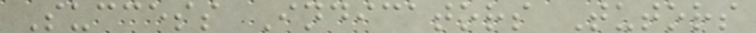Success Indicators Tutors
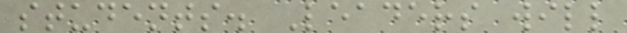students. Leaders will
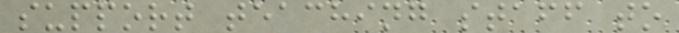support teaching staff to
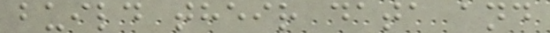build their data and
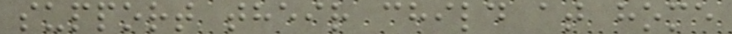support their child at home
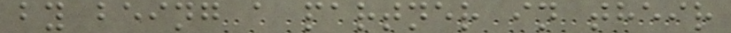by being a partner in their
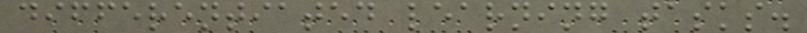differentiated learning tasks.
